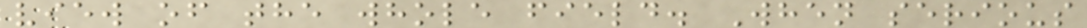view of the whole field. When serious
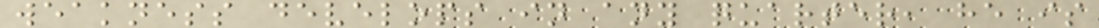weakness develops in any quarter, he is
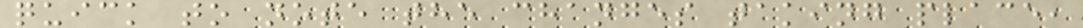quick to note the changes taking place,
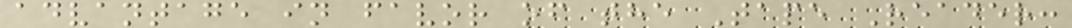advantage in favor of the Tape Reader:
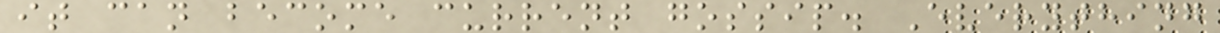it can become current gossip. Everything
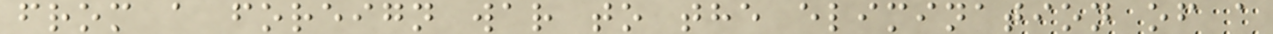from a foreign war to the elimination of a
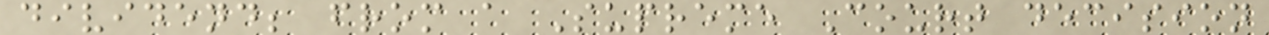dividend; from a Supreme Court decision
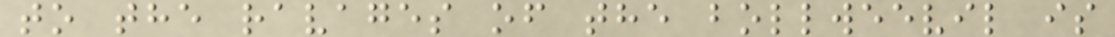to the ravages of the bollweevil is
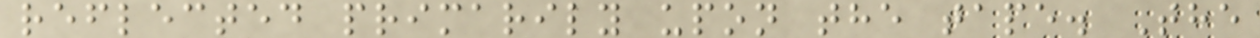reflected primarily upon the tape. The
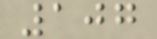107
